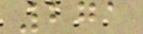271
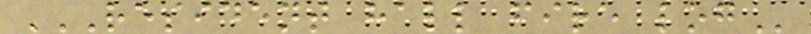RESIDENT HALL FIRE LOG
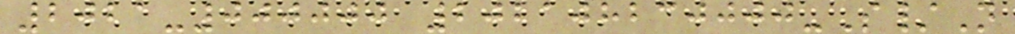2021-000000 202108230000-S/N
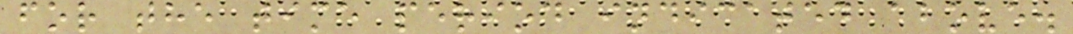for the time period indicated above.
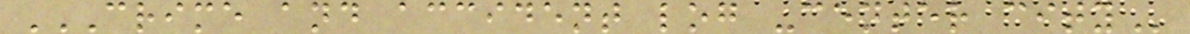CRIME AND ACCIDENT LOG -CENTER CITY
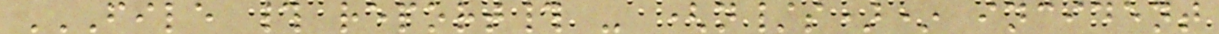FILE # REPORT# - (N/S)* INCIDENT
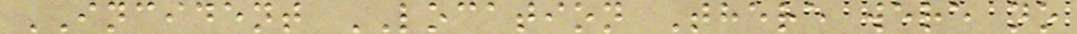INCIDENT LOCATION There were no
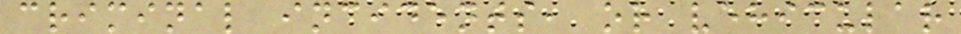criminal incidents, or vehicular
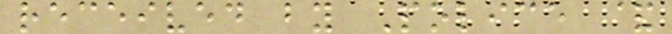received by Police &
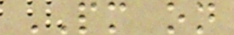PM on
